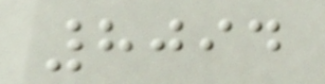8094
